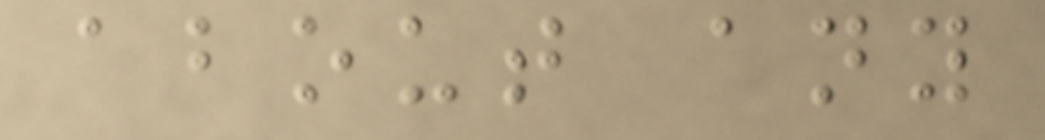about any
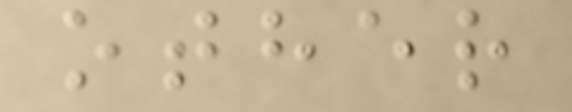other
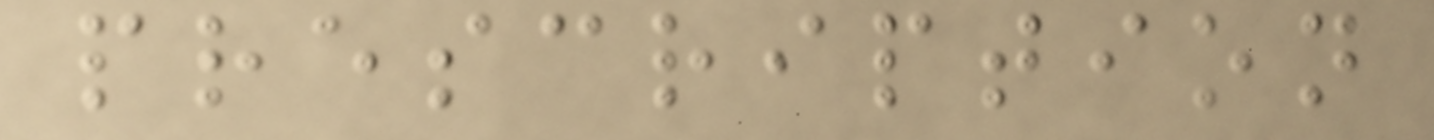prescription
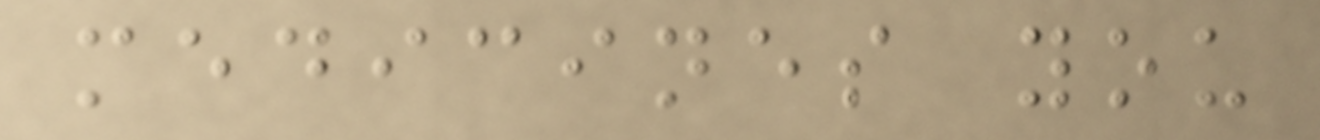medicines you
